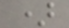)
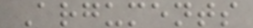Arguments
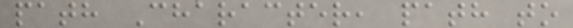path Character, path to
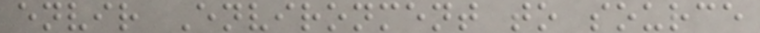envir Environment to source
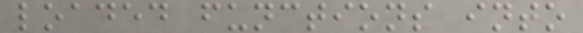loaded functions into
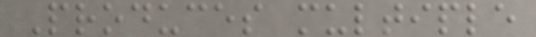Produces multiple
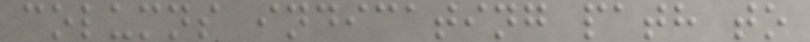columns indicating path to
